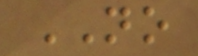NO
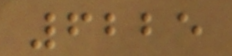6225
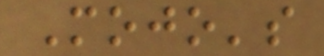Mojo's
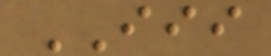III
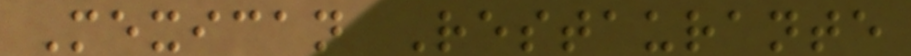Mexican Restaurante
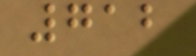712
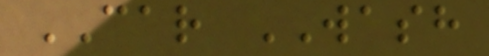CAR WASH
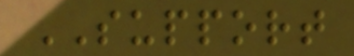SUPPORT
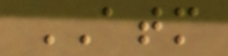ATM
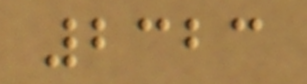2323
